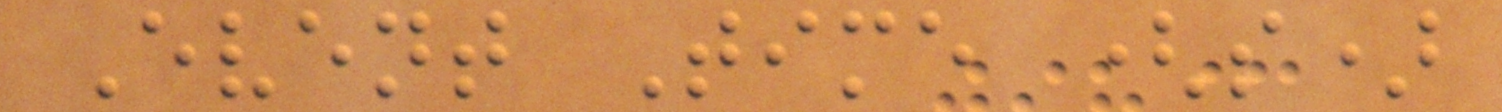Event Time (s)
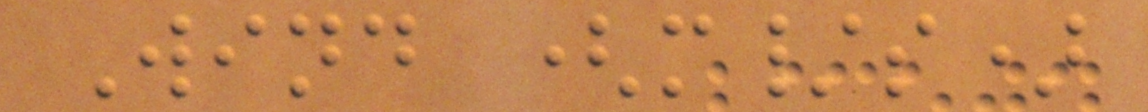Wind (m/s)
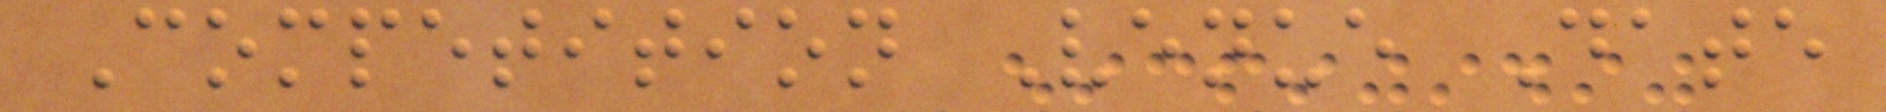Competition Venue Date
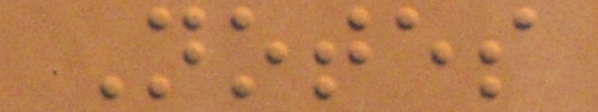Notes
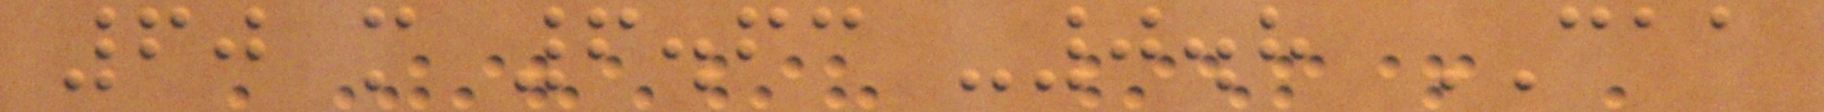60 m 6.63 -0.8 CAA
